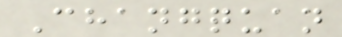Changquan
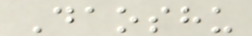Daoshu
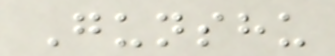Gunshu
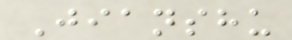Jianshu
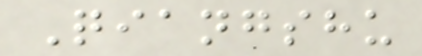Qiangshu
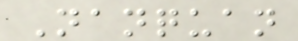Nanquan
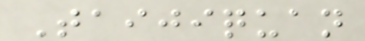Taijiquan
